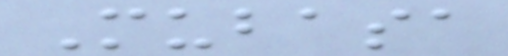Mubasa
